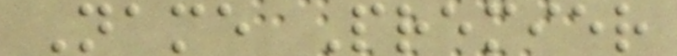Name Premier
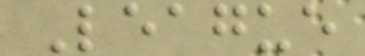League
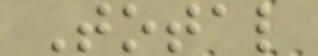Total
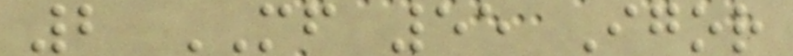2 MF 55 Igor
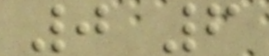0 6
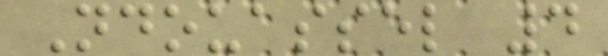Ndouassel 4
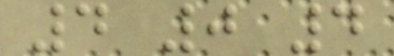4 0 4
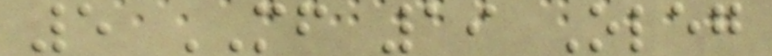5 MF 19 Oleg
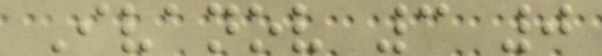Ivanov 3 0
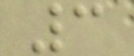3
